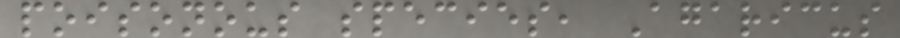poisonous species, Agaricus
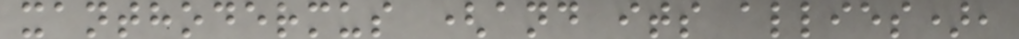xanthodermus (and its allies),
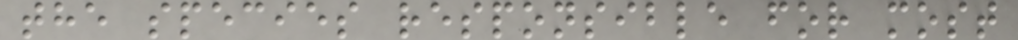the species responsible for most
